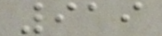919
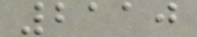2110
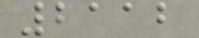2112
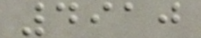4910
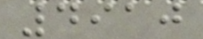4910
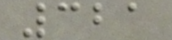321
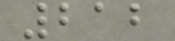212
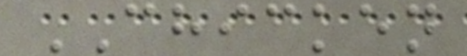CHICKEN
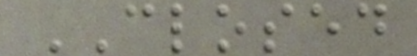CLOSED
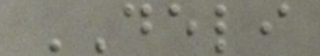DELI
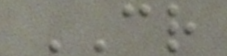CR
